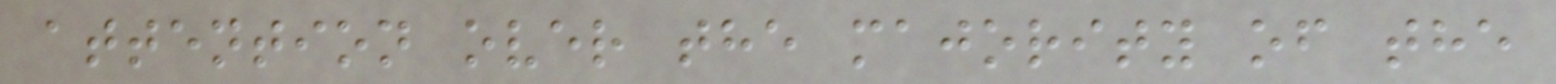attention over the majority of the
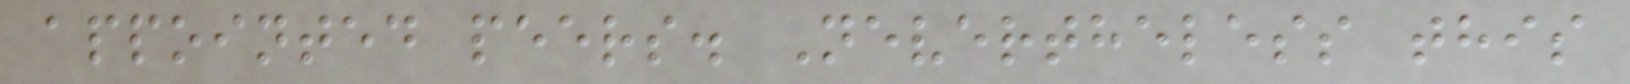appointed peers. Nevertheless this
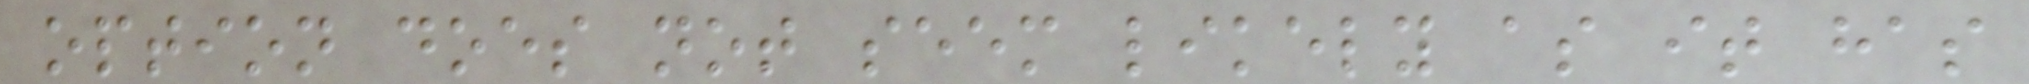option does not seem likely as it has
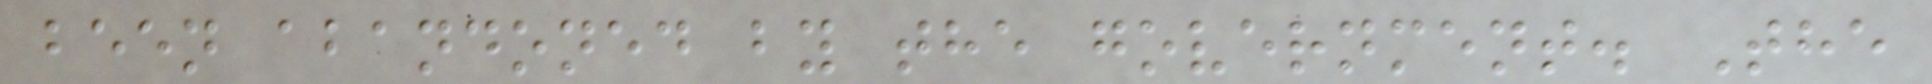been abandoned by the government. The
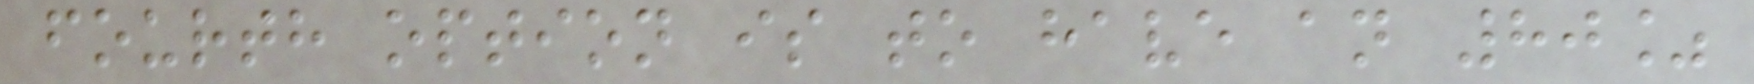fourth option is to have an 80%
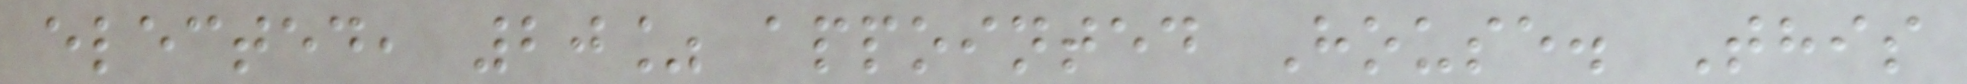elected, 20% appointed House. This
